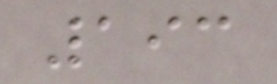193
